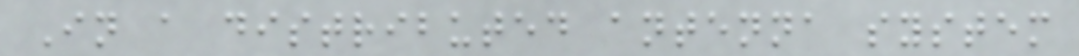In a distributed antenna system
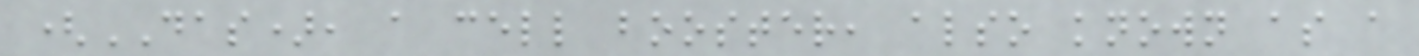(DAS), a cell booster, also known as a
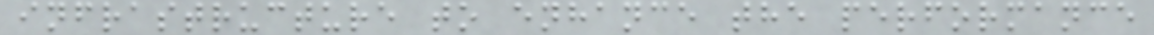infrastructure to enhance the performance
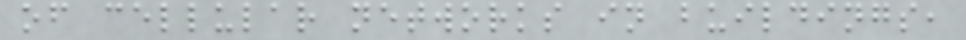of cellular networks in buildings,
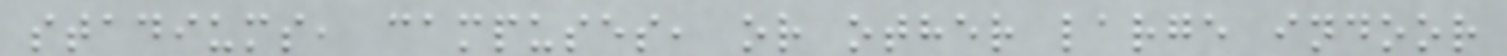stadiums, campuses, or other large indoor
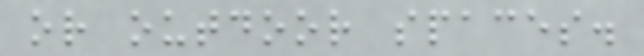or outdoor spaces.
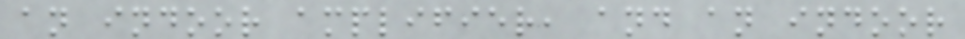an indoor amplifier, and an indoor
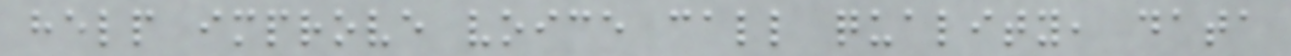help improve voice call quality, data
